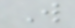W
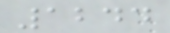1244
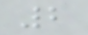2
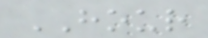HOUR
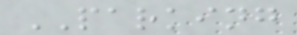PARKING
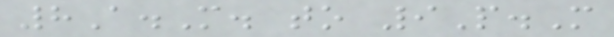8A.M. to 9P.M
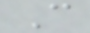C
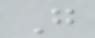G
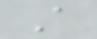A
